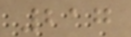217
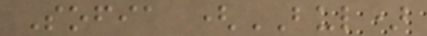Sofia (BUL)
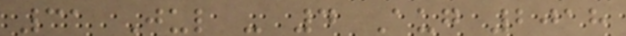31 Jul - 4 Aug 2018
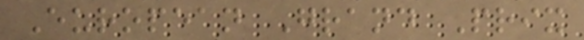European Grand Prix
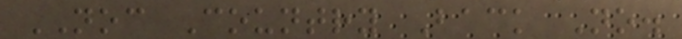NOC Country Back No.
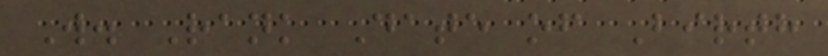W. Rank Date of Birth
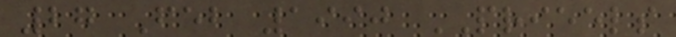27 Feb 1990 PRIEELS
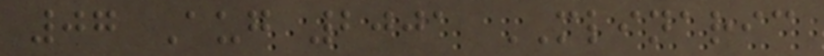07 Aug 2001 MLINARIC
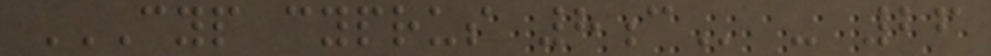CYP CYPRUS 8C - 26
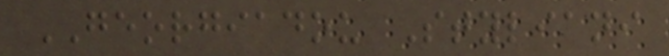GEORGIADOU Styliani
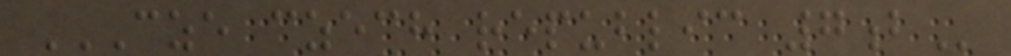CZE CZECH REPUBLIC 7B
